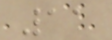11
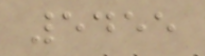5455
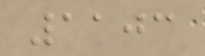1103
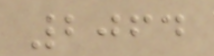2064
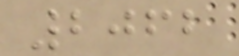2062
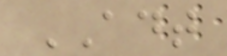ADT
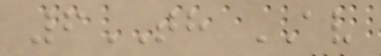6TH AV
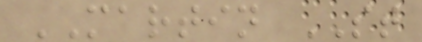MARTIN ST
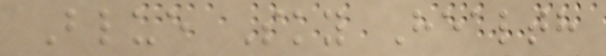Blue Sky Health
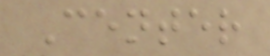Center
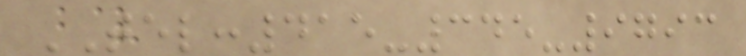TEL:415-345-9793
